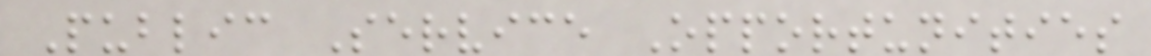Public Service Opportunities
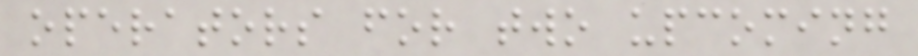operators for two upcoming
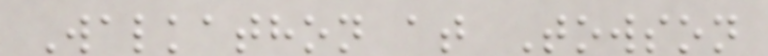Walkathon at Towson
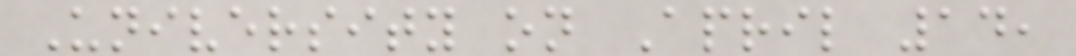University on April 14,
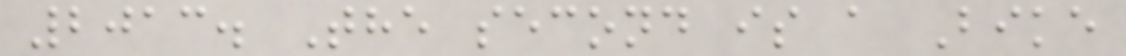2013. The second is a Bike
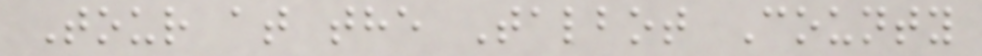Tour at the Talbot County
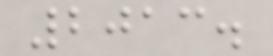2013.
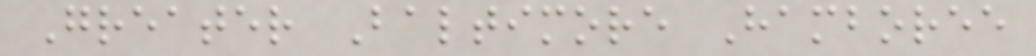Greater Baltimore Hamboree
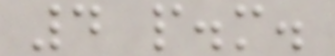4 p.m.
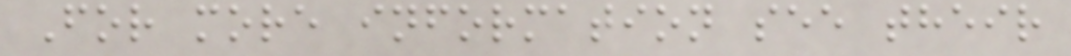For more information see their
